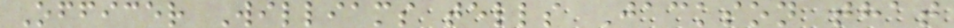Officer Williams tells Jackson that
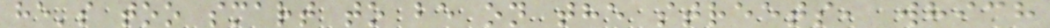he's too smart to be on the streets, which
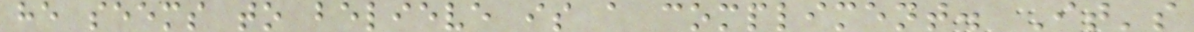he seems to believe is a compliment. It's
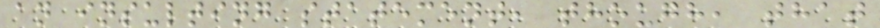an insulting statement, though, that
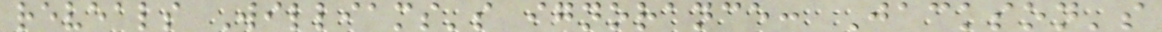reveals Williams's ignorance: Jackson's
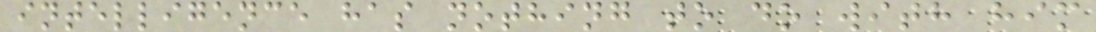intelligence has nothing to do with him
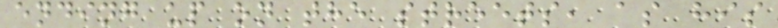ending up on the streets, as his
